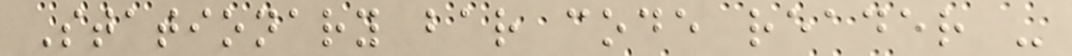Stationary bar code reader -
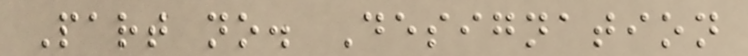Part no. Designation
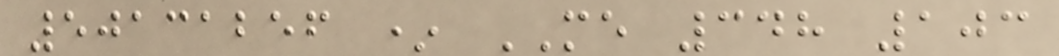50131256 * ME 348 103
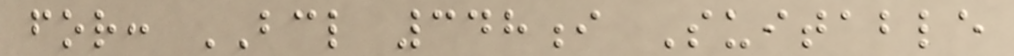for: BCL 348i Suitable
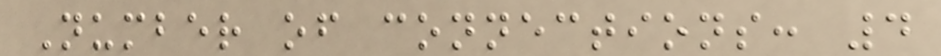Number of connections: 4
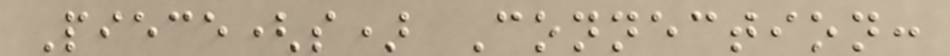Piece(s) Connection:
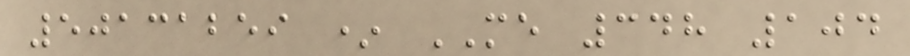50131259 * ME 348 104
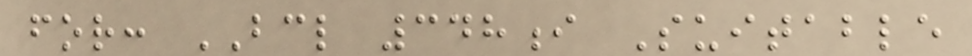for: BCL 348i Suitable
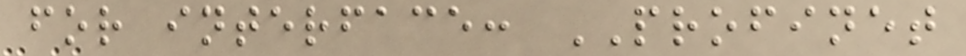for interface: PROFINET
